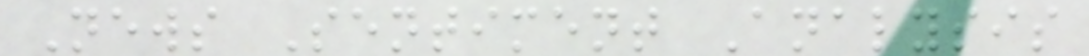News Sentiment Analysis
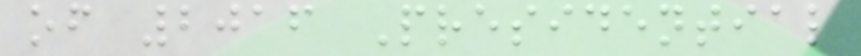of 2016 Presidential
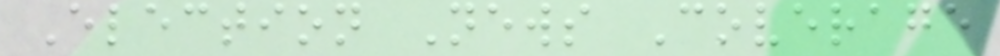Election News Coverage
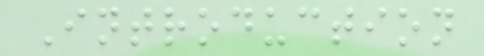Introduction
